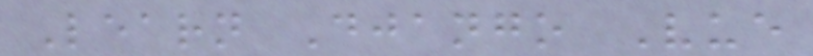Learn Django Vue
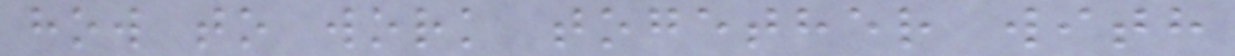how to work together with
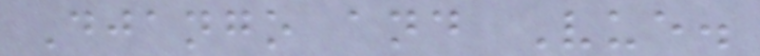Django and Vue.
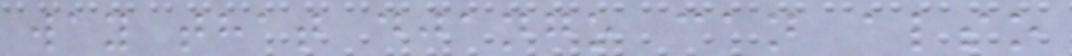way that django can also
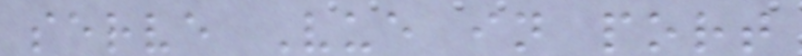serve Vue in port
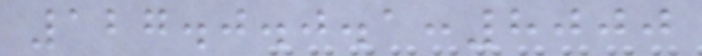127.0.0.1:8000
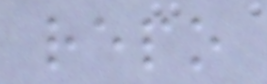repo
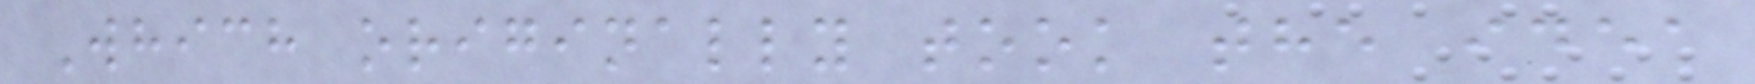Which originally took the idea
